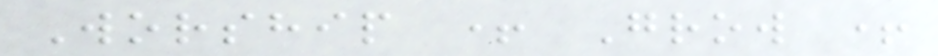Worship + Grow +
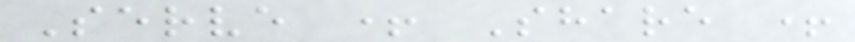Serve + Share +
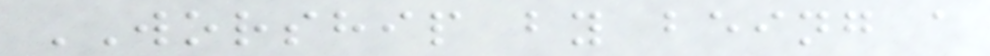WORSHIP by being a
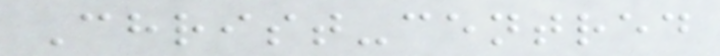Christ-centred
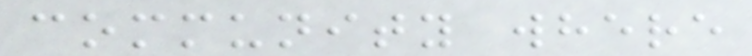community where
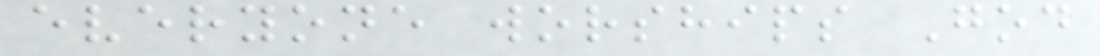everyone worships God
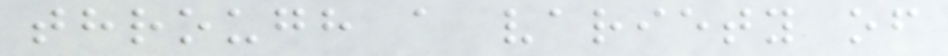through a variety of
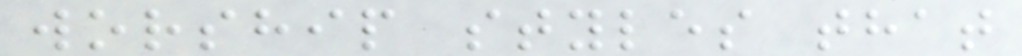worship styles that
